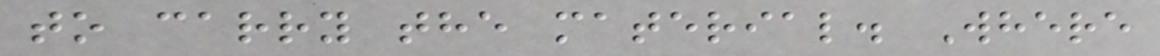to carry the material. Where
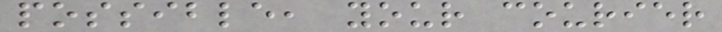possible, your courier
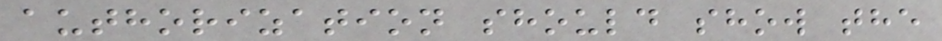authorization should show the
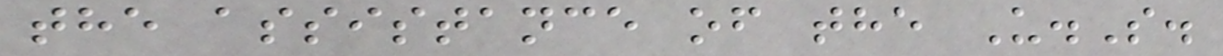the assistance of the U.S.
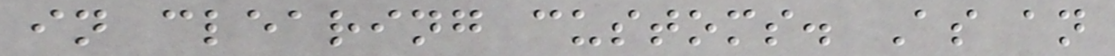in clearing customs. As an
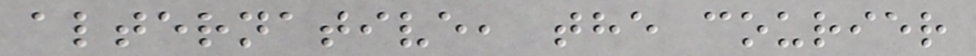alternative, the courier
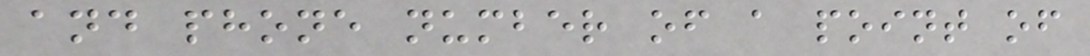and phone number of a point of
